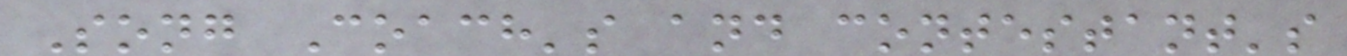Song Coach's and contestant's
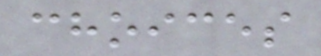choices
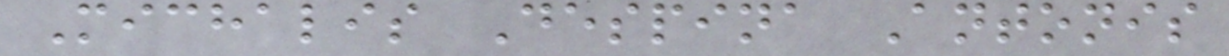Michalis Despina Antonis
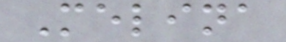Melina
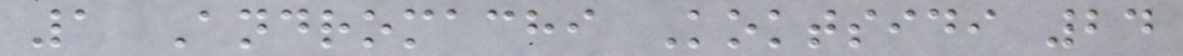1 Andromachi Koktsidi 24
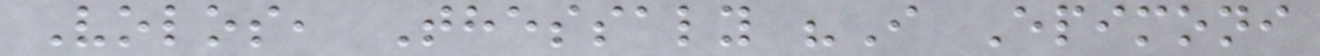Volos, Thessaly "I Epimoni
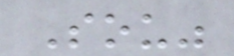Sou"
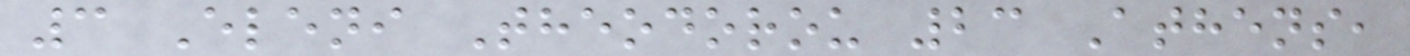3 Eleni Theodorou 23 Athens,
